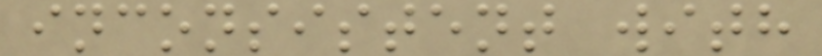inconsistent with
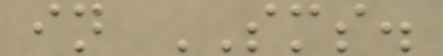in SMS.
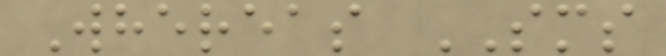Whereas SMS
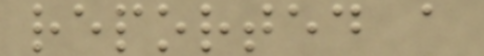reported a
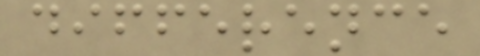difference
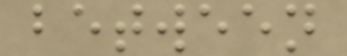between
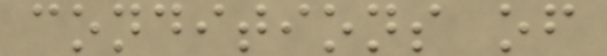conditions of
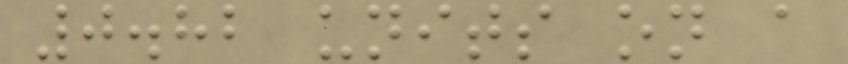0.82 units on a
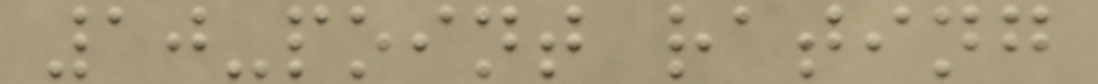10-point rating
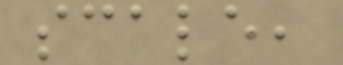scale,
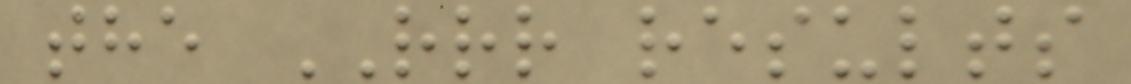the RRR results
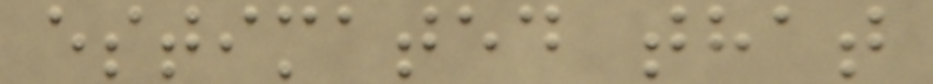estimated that
